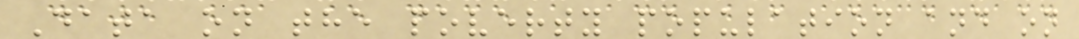Data on the poverty population and on
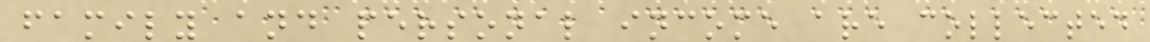family and personal income are collected
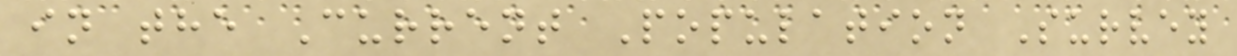in the Current Population Survey
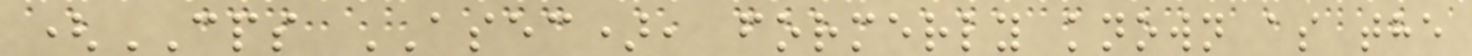(CPS ASEC), formerly known as the
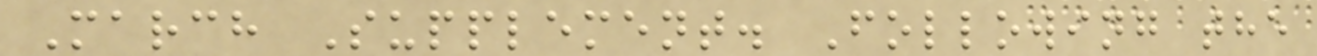March Supplement. Following the
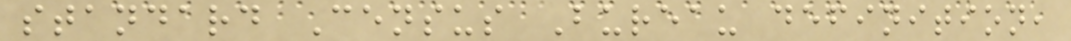standard Census Bureau definition,
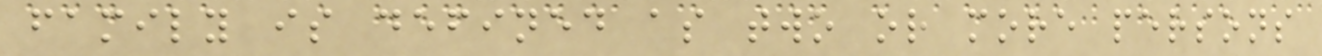family is defined as two or more persons
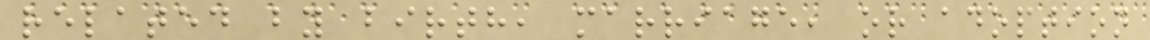related by birth, marriage, or adoption
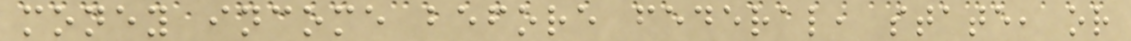money income before federal, state, or
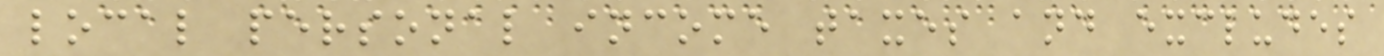local personal income taxes and excludes
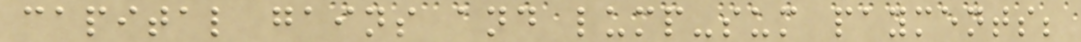capital gains and lump-sum payments;
